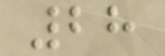28
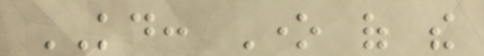KD: One of the
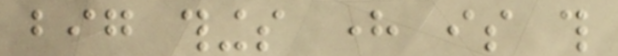big things here is this
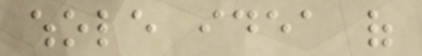whole idea of
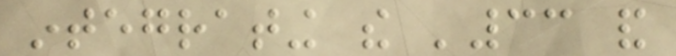integrating the '33 and
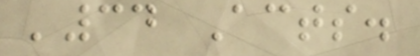'34 Acts.
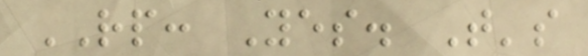RP: Yes. That's
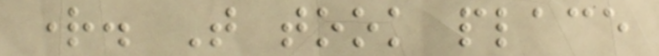right. That took place
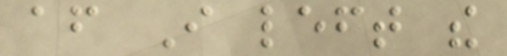after I left the
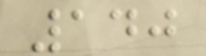140
